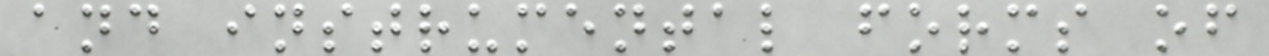and instrumental forms of
